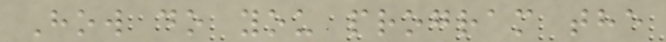How do you program the
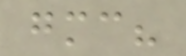gmc?
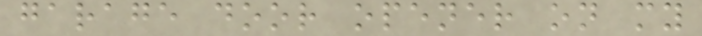garage door opener on my
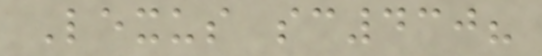Lexus sc430?
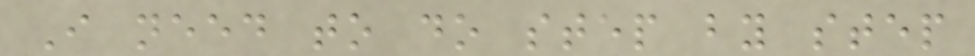I need to do step by step
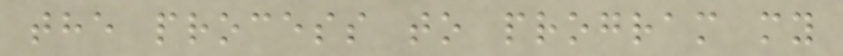the process to program my
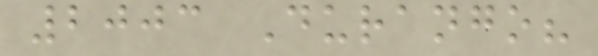2003 Durango?
